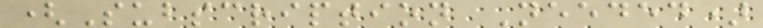(Subscription Needed)
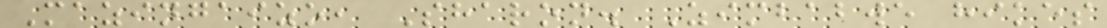Mazingaizo, Sharon. Zimbabwe hikes
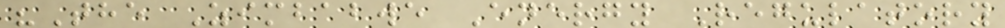"The Zimbabwe Energy Regulatory
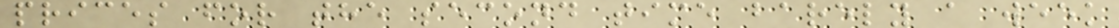prices for the second time barely a week
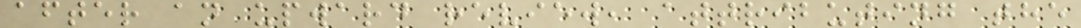after an upward review, attributing the
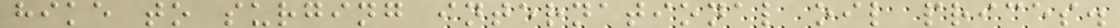hike to surging international oil prices.
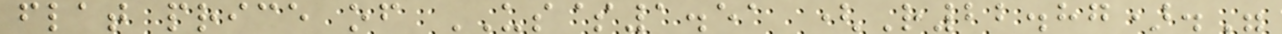flat price of US$1.51 (R22.87)."
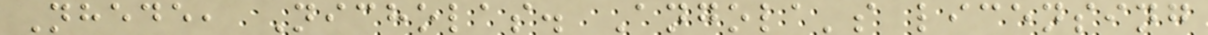Nhede, Nicholas. Angola's licensing
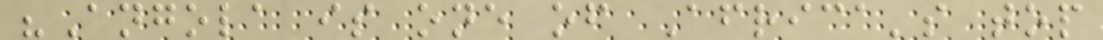"Angola is one of Africa's top
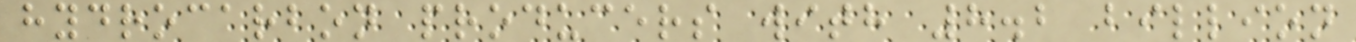hydrocarbon producers with 8.2 billion
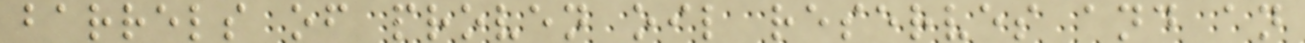barrels of proven oil reserves and an
